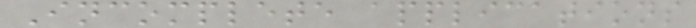Incomplete applications
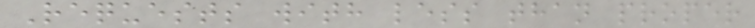Requests with less than proper
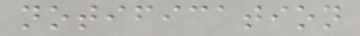notification
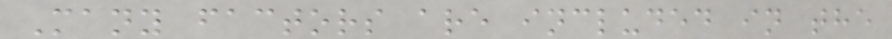Many factors are included in the
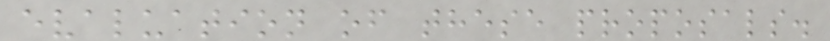evaluation of these proposals.
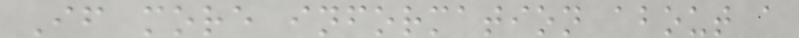If more information about a
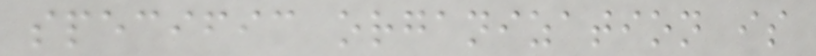specific organization is
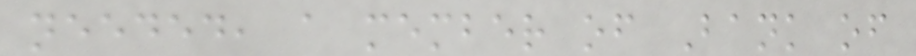needed, a member of Bank of
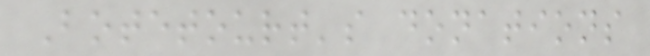Botetourt's donations
